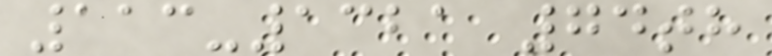113-1321 74th
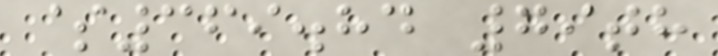$369.84 79th
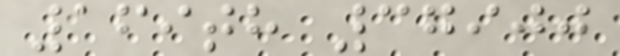169th 37900
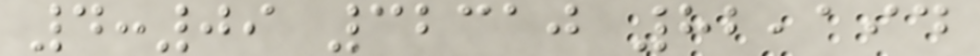4:09 32310 82,194
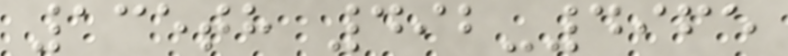135th 492-4965
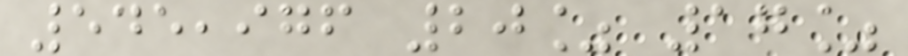545,976 20% 17%
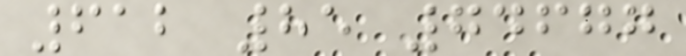612 85 74677
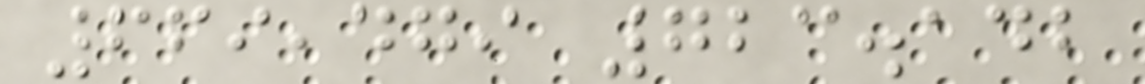669,479 723.142
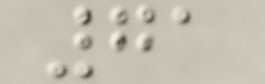71
